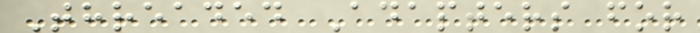Threaded Adapters for
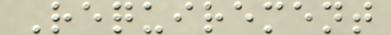Requirement
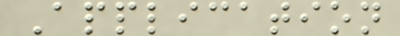Application
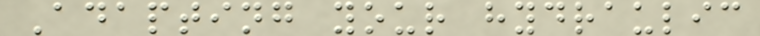Adapting your hydraulic
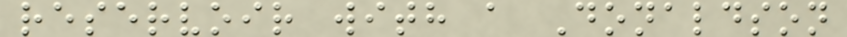reservoir with a Donaldson
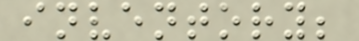inventory;
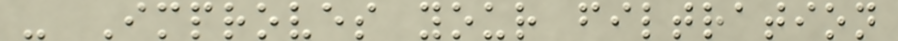- Improves your filtration
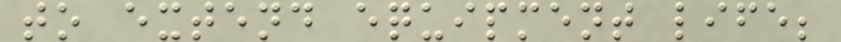to extend equipment life;
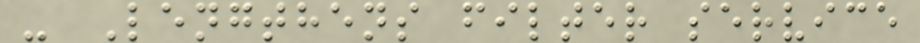- Lengthens filter service
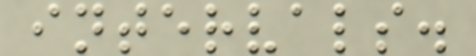intervals.
